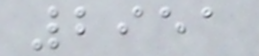2951
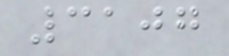3107
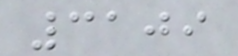3109
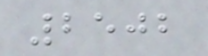2502
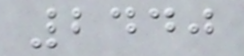2440
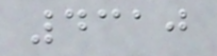4310
